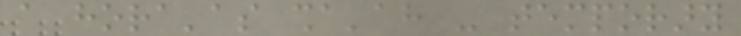a hora'as sha'ah - temporary
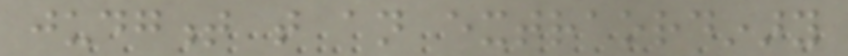judgment that an extraordinary
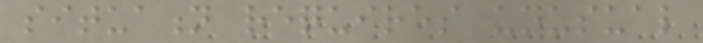situation requires unusual
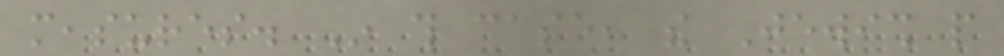measures. In this case, the Jewish people
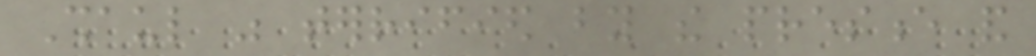Shaul was terrified by the presence and
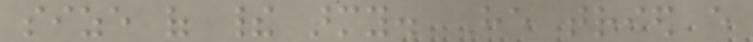size of their army. He tried every
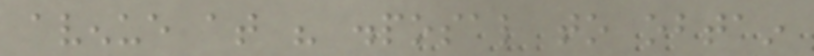avenue at his disposal to obtain
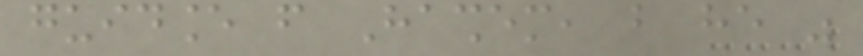guidance from Hashem, but he was
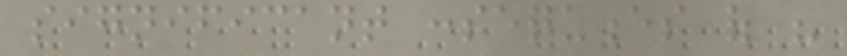significant consequences of his
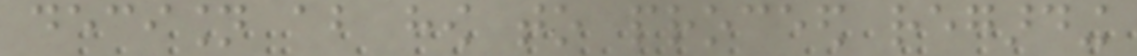decision about how to proceed regarding
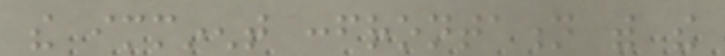the imminent confrontation with the
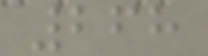268
